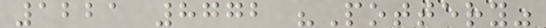1221 8772 "Pottery"
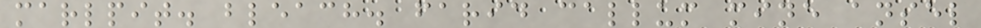marlpit. bleach. farid callum mine ansel
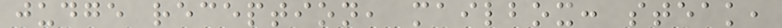judge reception, mailbox: steak,
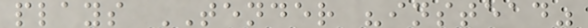plays TENDER "instead"
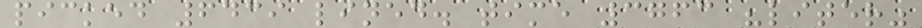picked 6439 lined. time 3763 "liter"
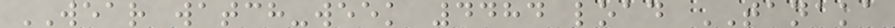WEAR watch-week 4484 load TANAKA
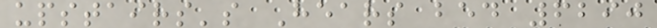upstairs's Hears bed 6290
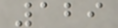129
